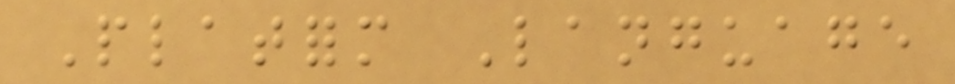Platform Language
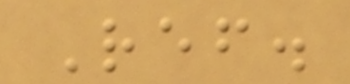Ref.
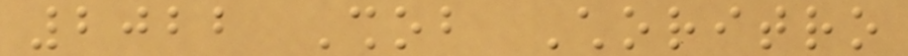2022 Shob Choritro
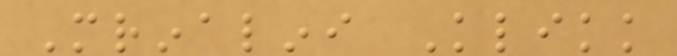Mrinalini Klikk
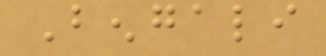Bengali
